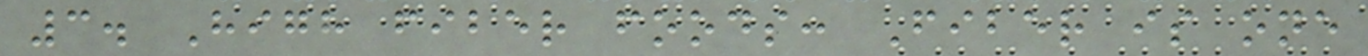3. High fiber foods: Fiber is one
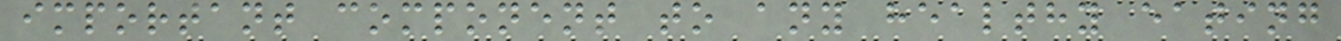important component to any healthy eating
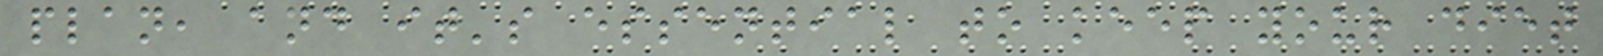plan, and it's essential to keep your diet
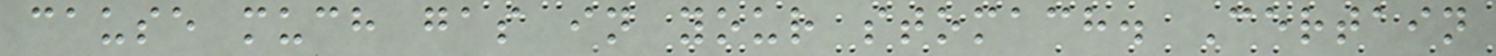cause much gas in your stomach. Certain
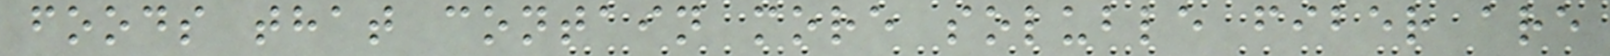foods that contain more soluble fiber are
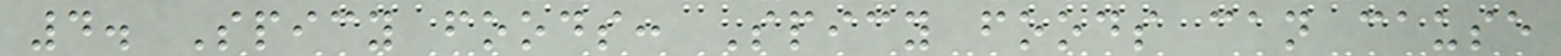4. Spicy foods: Spicy foods can cause
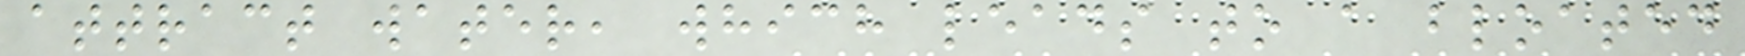attract water, which leads to a bloated
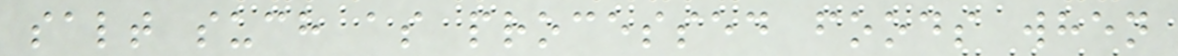salt such as processed foods when
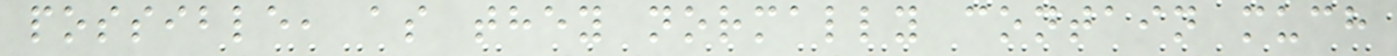possible, as they normally contain much
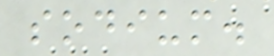sodium.
